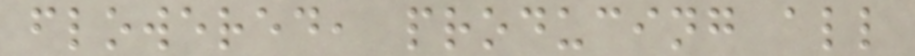flowered, producing all
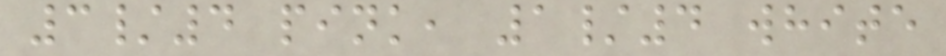3/4 pink, 1/4 white
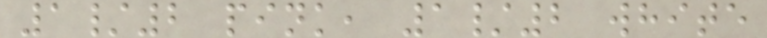1/2 pink, 1/2 white
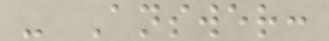- Answer:
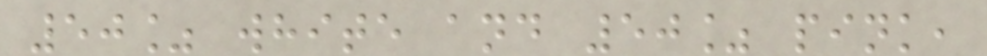50% white and 50% pink,
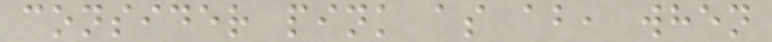consider pink as ab, when
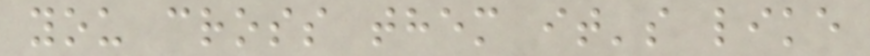you cross them it's like
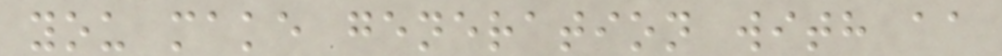you make generation with aa
